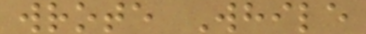wrote While
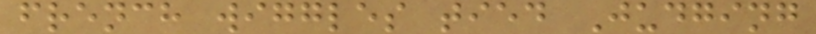french wiggles tied Judging
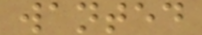wanted
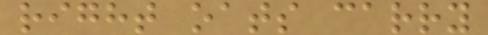right oats carry
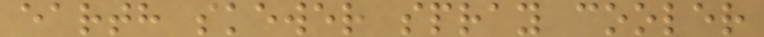earth skewer spray cooler
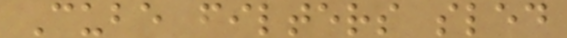Cube filters sled
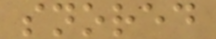snored
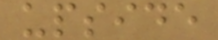upside
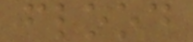flood
